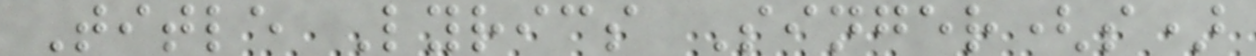Title Lyrics Singer(s)
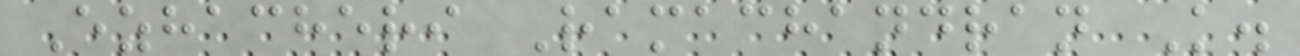Ezhacheri Ramachandran K.
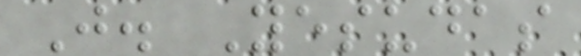J. Yesudas
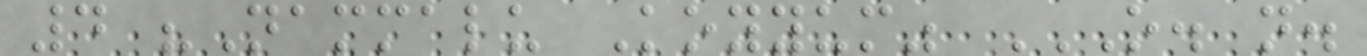4 "Nammalu Koyyum" O. N.
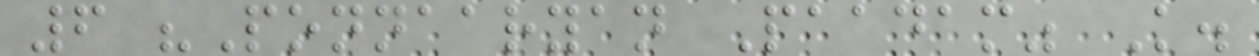6 "Ponnaaryan Paadam" K.
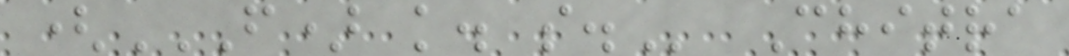(F) K. S. Chitra
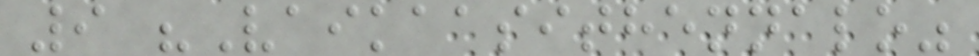9 "Vaikaasithennalo"
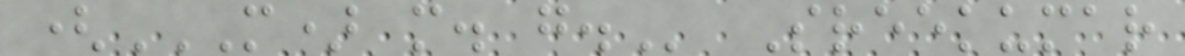(M) M. G. Sreekumar
